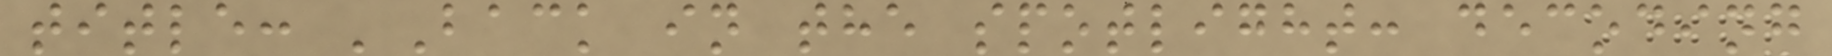title: 'Back in the spotlight: decoding
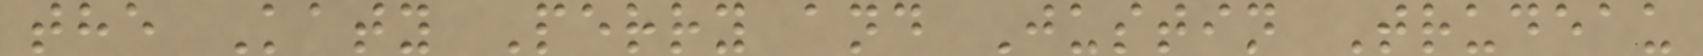the Katy Perry and Justin Trudeau
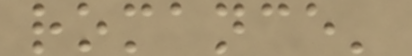romance'
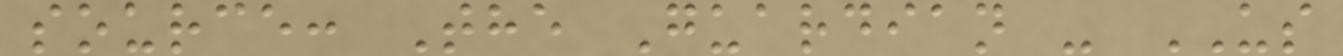source: The Guardian - US
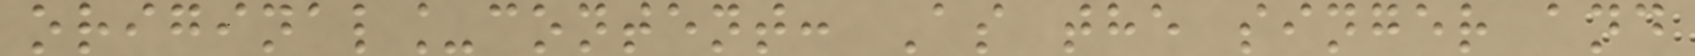original_content: As the singer and
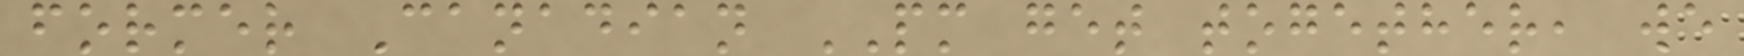former Canadian PM get together, we
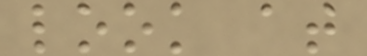look at
